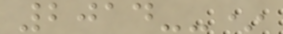2014--*
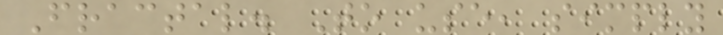Fractal. To use, simply
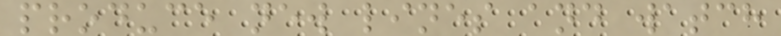produce new lines and watch
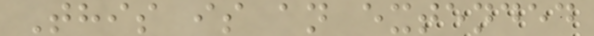This is an extended
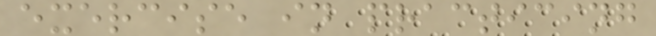exercise in practicing
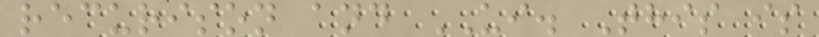recurison and UI. This is
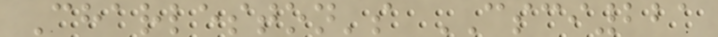Charleston's CSCI221
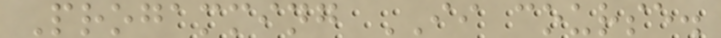Progamming II course.
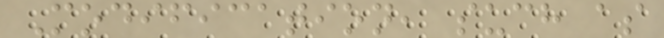Modification, such as
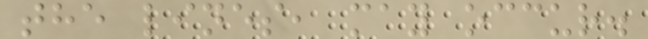the lines, may occur.
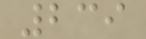239
